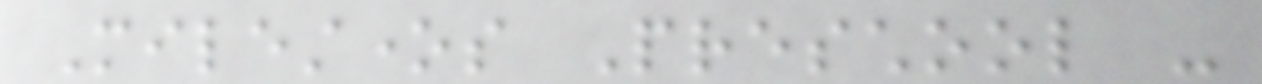Milestones Preschool -
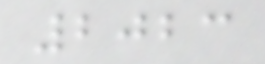2023
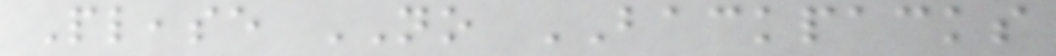Please NO BACKPACKS
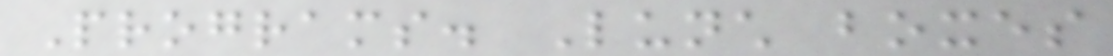Programs. Lunch boxes
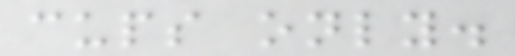cups only.
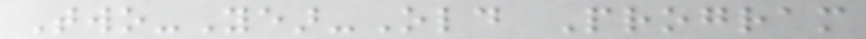Two-Year-Old Program
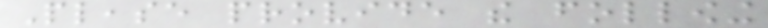Please provide the following
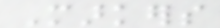Markers
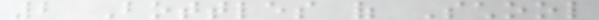2 Bottles of School
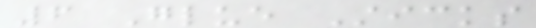6 Glue Sticks
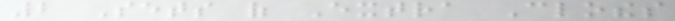2 Sets of Extra Clothes
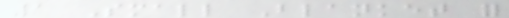1 Small Blanket for
